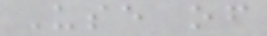Use of
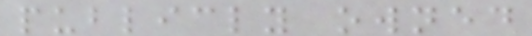publicly owned
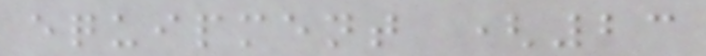equipment (23
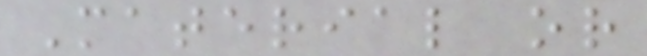Material or
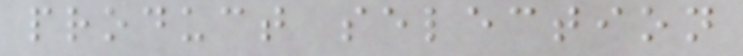product selection
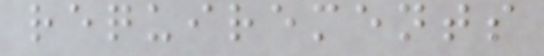requirements
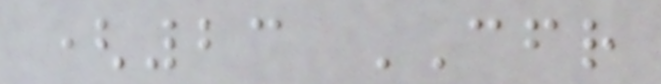(23 CFR
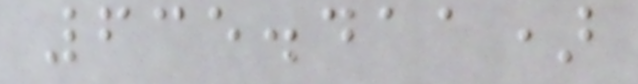635.411)
